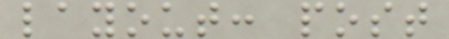layout: post
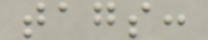tags:
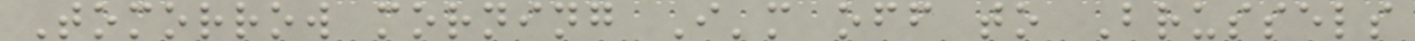Tomorrow morning I'm off to Brussels
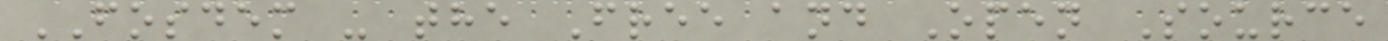FOSDEM - the Free and Open Source
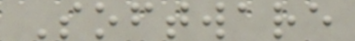Software
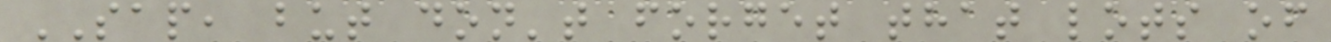SAP, but don't forget that lots of
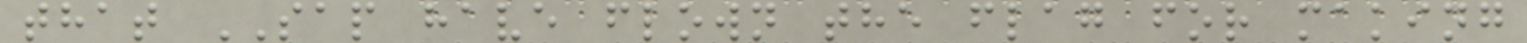that SAP have flown the flag for making
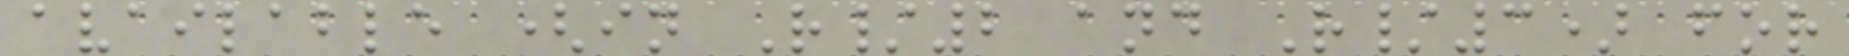available (in R/2 and R/3) for
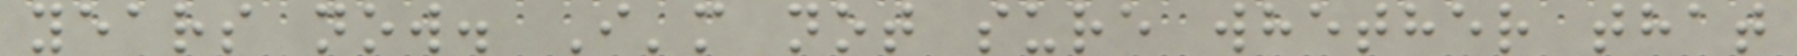years now. I'm not sure whether that
